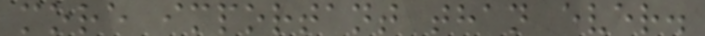more important than ever.
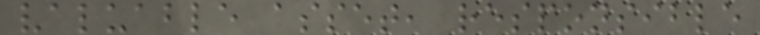valuable asset, responsible
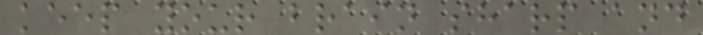keep your brain sharp and
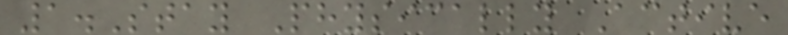1.Stay Physically Active
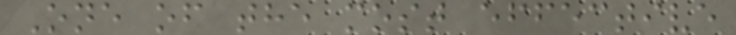One of the most effective
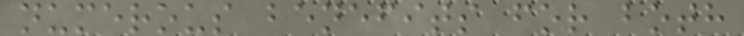numerous benefits for both
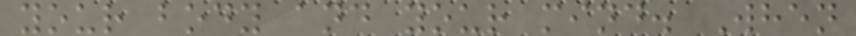your body and your mind. When
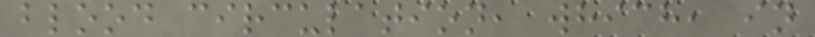blood circulation, which, in
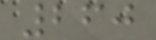260
